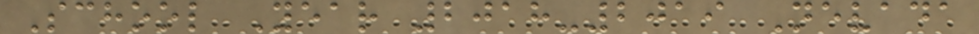School Year 2018-2019 Nevada
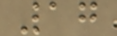17
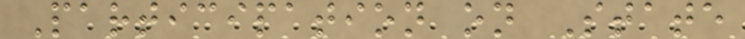Participation on State
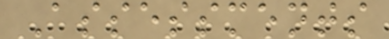Assessments
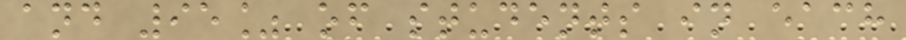and 95% of students in each
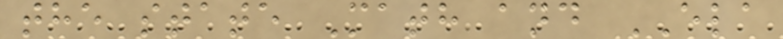the state Math and ELA
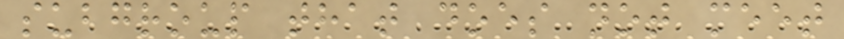subgroup that does not meet
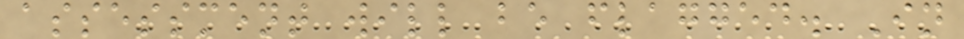assessment will be flagged. In
